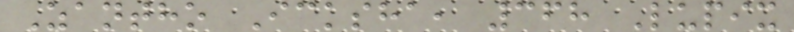Zantho Icksha, 368 Lupix
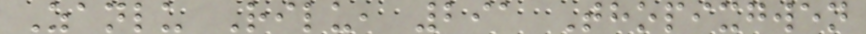Zanlu Rilu, 291 Thopixgwen
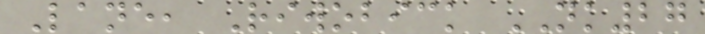Lane, Riwobick NK27
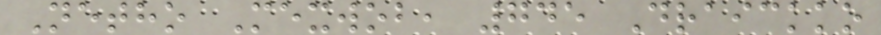Netho Mexwob, 745 Draickko
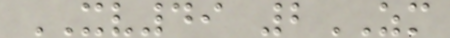XV49 2ZM
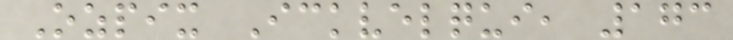Ozpix Ickvelqui, 173
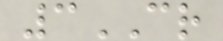3CR
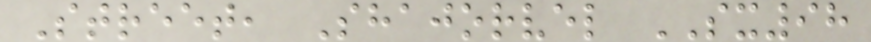Street, Shajorvel SX98
